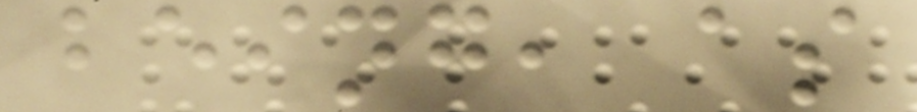being, as
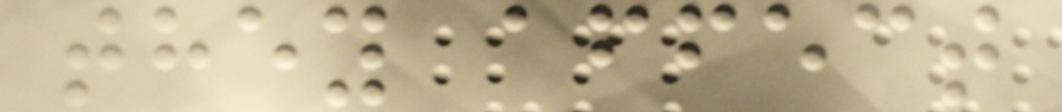they affect
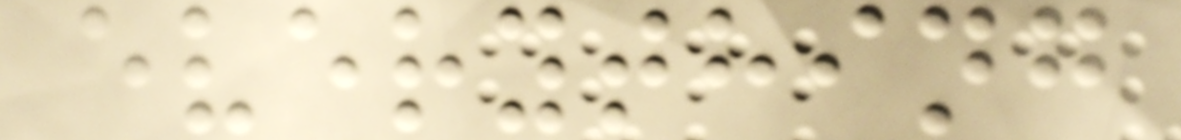everything
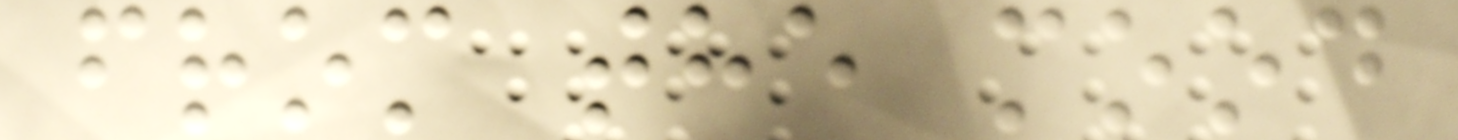from the mood
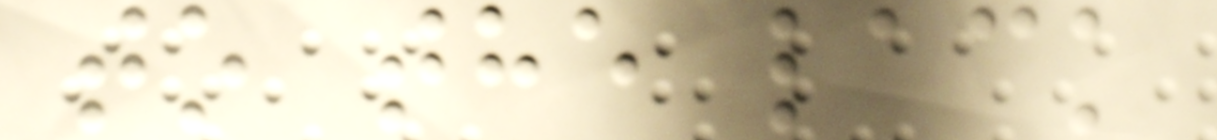to the lack
